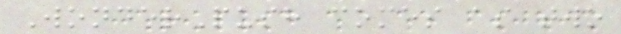WonderPush comes as two
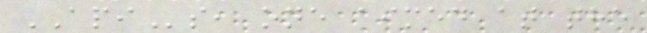APIs, one aimed at the
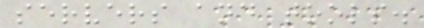servers and tools.
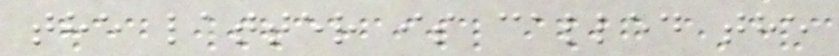the latter is called the
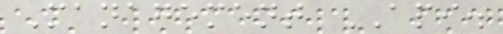Management API.
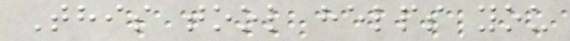This tool helps you
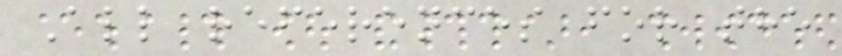All references for the
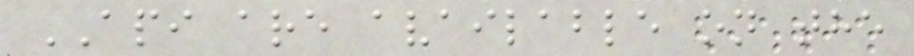API are available on the
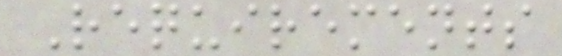Requirements
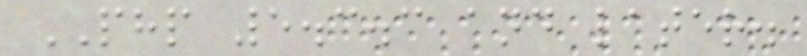PHP 5.3.3 and later.
